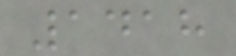1418
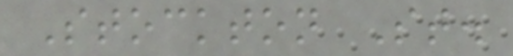Stockton St.
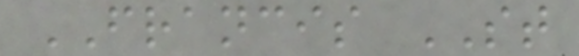FRANCIS ST
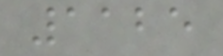1125
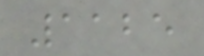1125
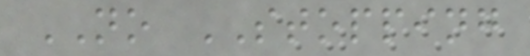NO STOPPING
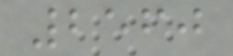2560
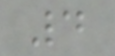4
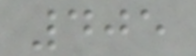405
